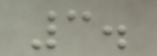3.
